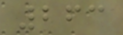263
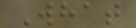What
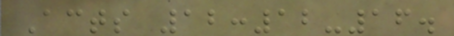Acts 12:12-16.
